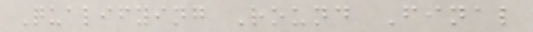Qualifying Round Final
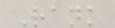Rank
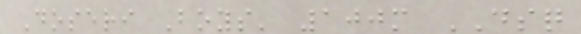Doseri Boys' 100m DSQ
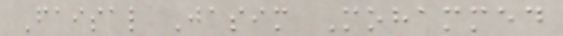Faisal Jasim Mohammed
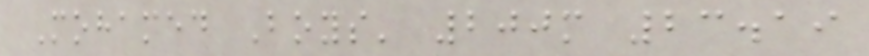Mohamed Boys' 200m 23.19
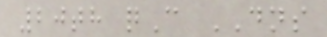20th qC DNS
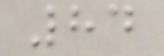84
